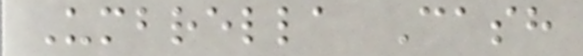Umbrella Cash
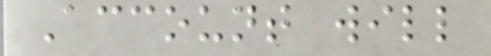Account will
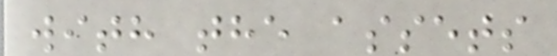with the assets
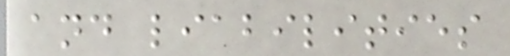and liabilities
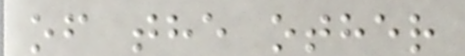of the other
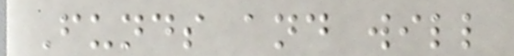Funds and will
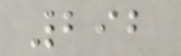292
